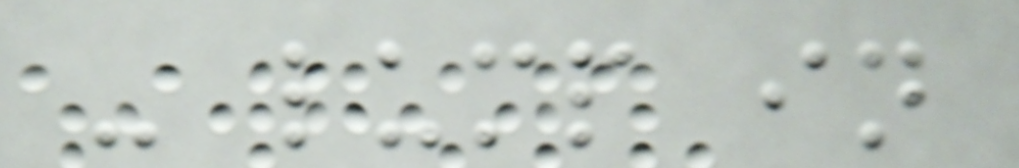- lump in
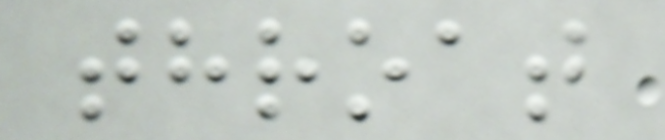throat
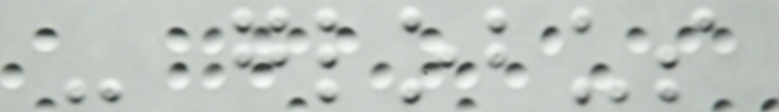- globus
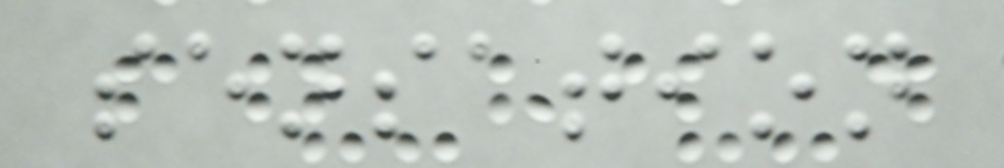sensation
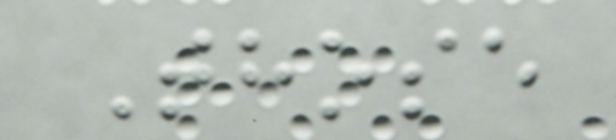Those
